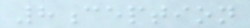8ception
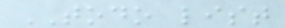TODO list
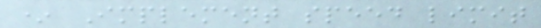* Implement speed limit
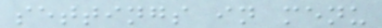settings in menu
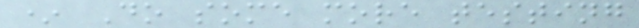* Do some more testing
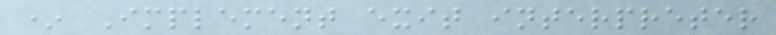* Implement exit interpreter
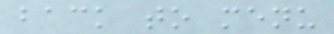back to menu
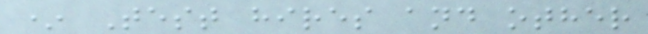* Test hires and other
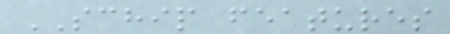SCHIP features
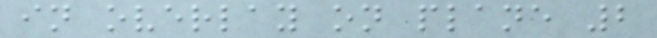in overlay on plane 2
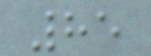85
